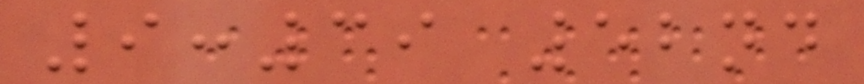9:39 52nd
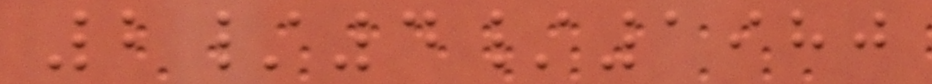2/4/1980
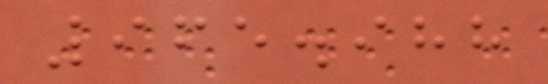965.988
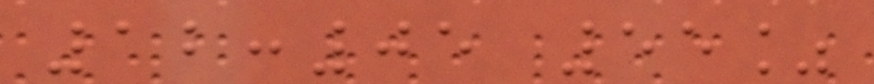12:05 55%
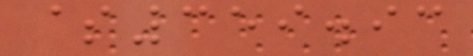$359.93
